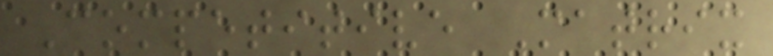Competitive Matrix
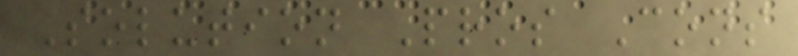Solution Pros Cons
